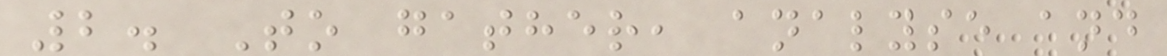2. To gather, analyse and
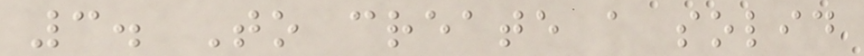3. To create a solid
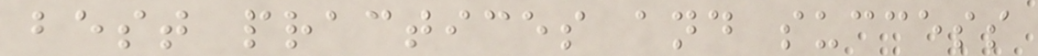best practices and success
